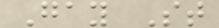Gay St
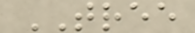TREE
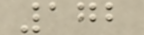172
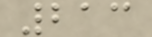213
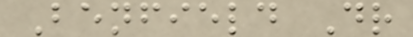Benfield Dr
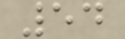54
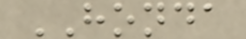HONDA
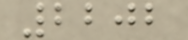2202
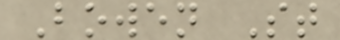Bowen St
